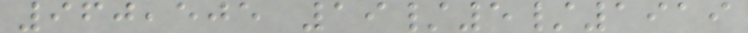960,505 19/5/1919
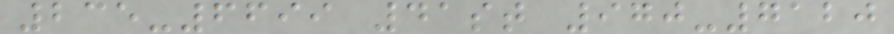235-6699 41st 970-7120
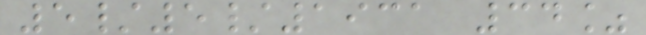5/5/1931 34%
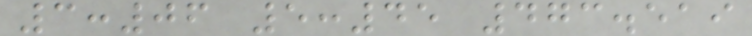3:06 5:45 473.519
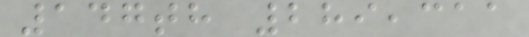147th 289,311
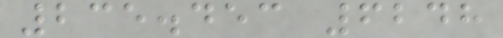235.453 6248
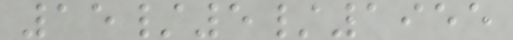15/5/1955
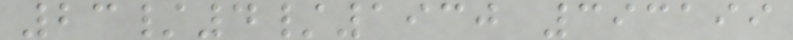23/4/1930 393199
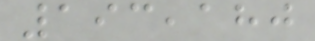193,180
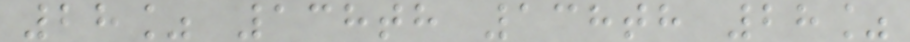28% 138th 138th 28%
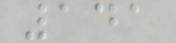141
